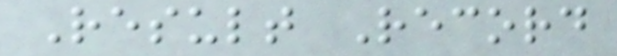Result Record
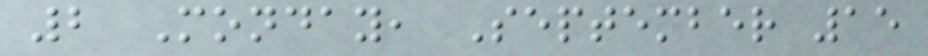2 Monday, September 15
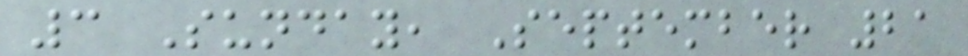3 Sunday, September 21
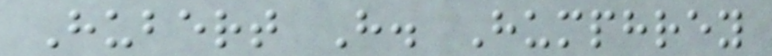Hubert H. Humphrey
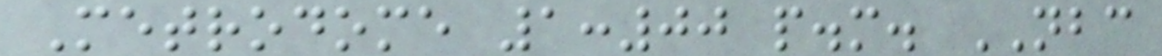Metrodome 1:00 p.m. NBC
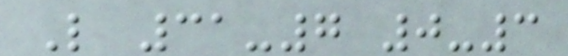L 31-7 0-3
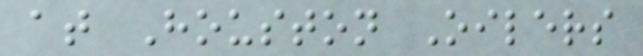at Houston Oilers
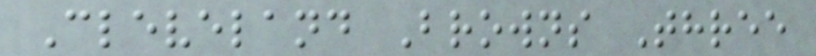Cleveland Browns Three
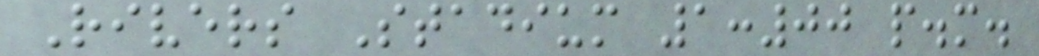Rivers Stadium 1:00 p.m.
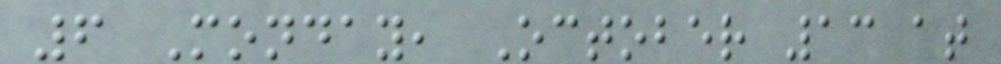6 Monday, October 13 at
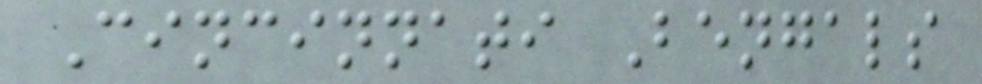Cincinnati Bengals
